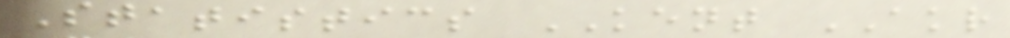Statistics KENT AKR
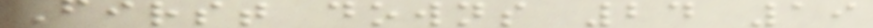First downs 24 19
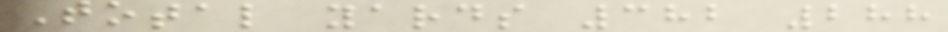Total yards 382 288
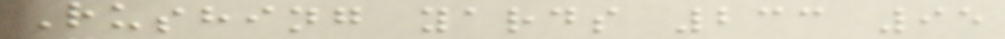Rushing yards 233 95
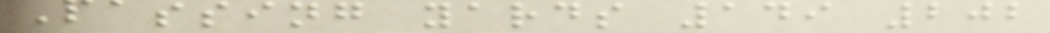Passing yards 149 202
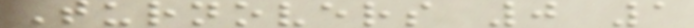Turnovers 0 1
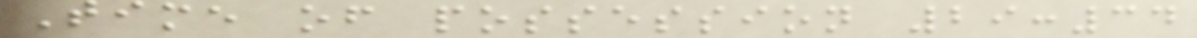Time of possession 29:34
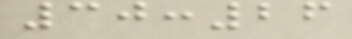30:26
